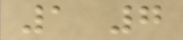1 7
